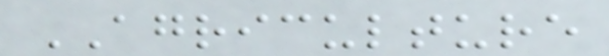AGRICULTURE
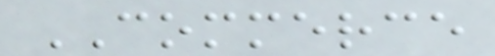COMMERCE
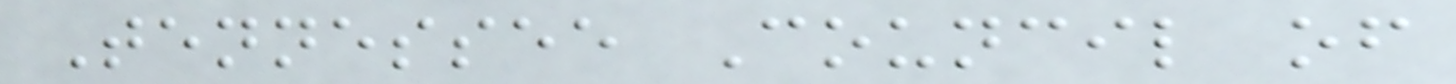Tennessee Council of
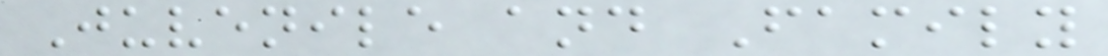Juvenile and Family
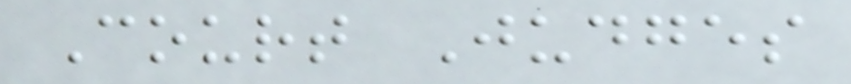Court Judges
